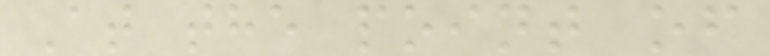At the point of
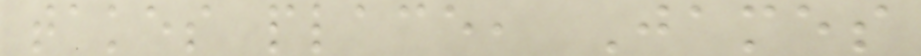takes place, James
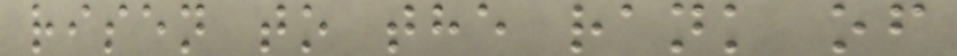risen to the rank of
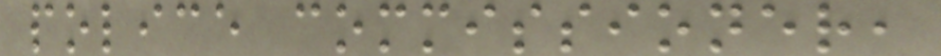police commissioner,
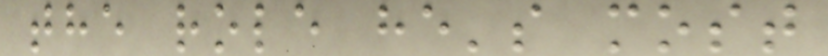the role he's most
